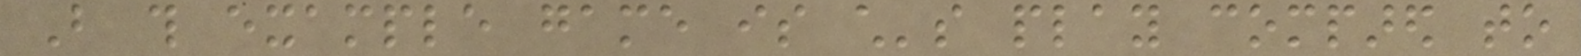But this example game is child's play compared to
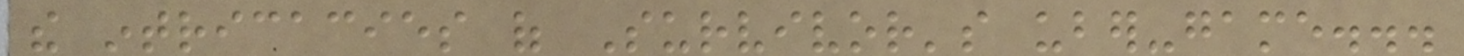the intricacies of Survivor's uber-game...
